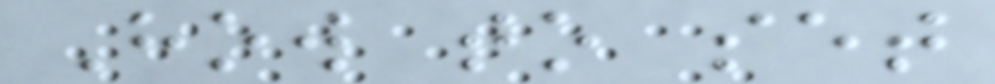How to set
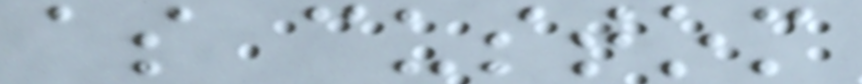as custom
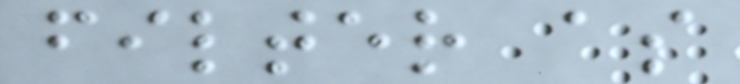filter as
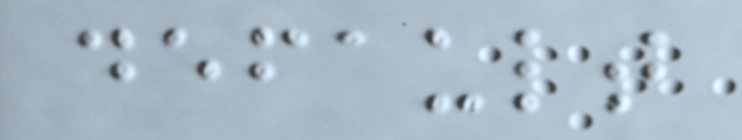default
